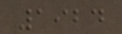1924
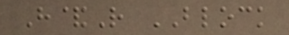H&R BLOCK
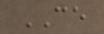CE
